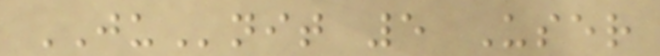JUnit 5 User
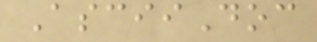AsciiDoc
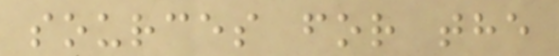sources for the
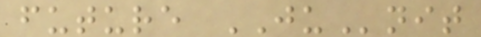future JUnit
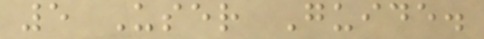5 User Guide.
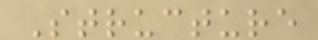Structure
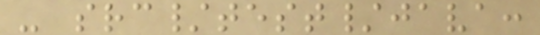- src/test/java:
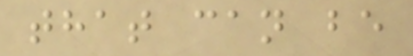that can be
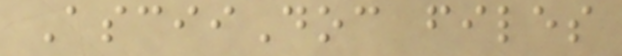AsciiDoc files
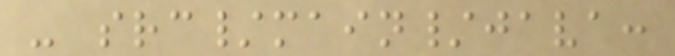- src/main/java:
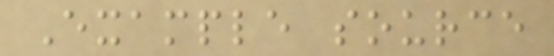Example source
